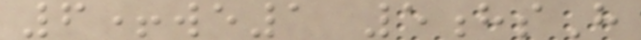6+we1 5hsH
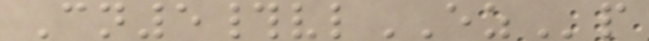Cn5#vlEZp
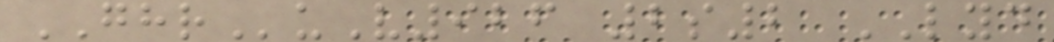GHRuV926 2s2 LYD
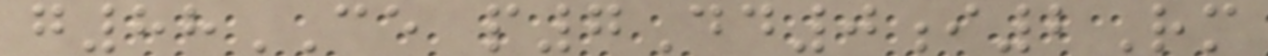g88CE p7Dd0i2Rm
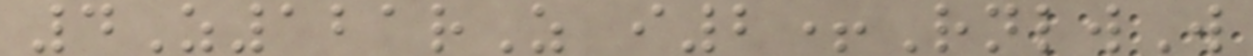4Z121rZ i2+RnlwW
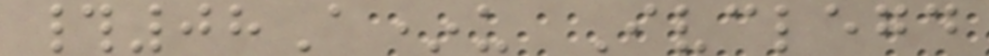#08A*u Ivclegd
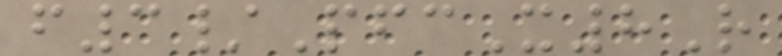f3/PfcX8R
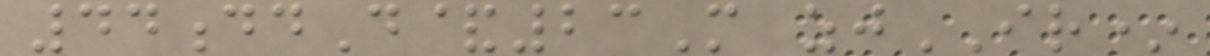44ddD&23M zjIR*
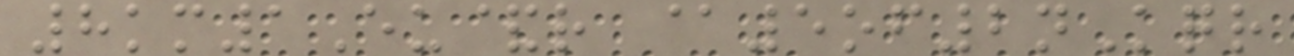8km1Eu&r @5of2nKqr
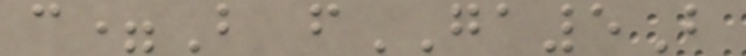c=B fGA5B
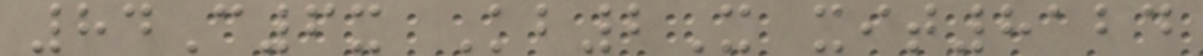84C6x Kb2X xit8124
